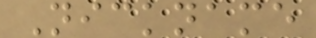Nickname
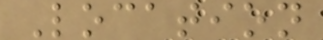Location
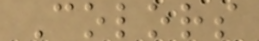Colors
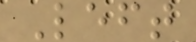Left
